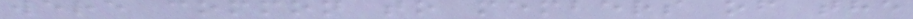were common to members of the
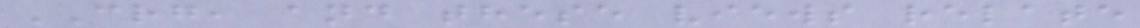CRG, and these views relate
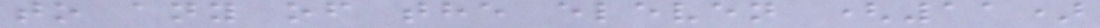to any of the eleven (11)
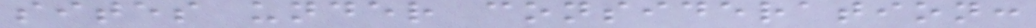sites under consideration:
